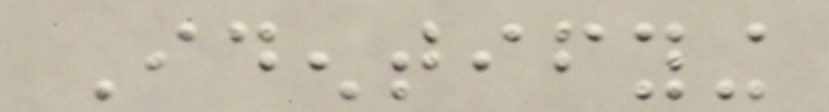Identifying
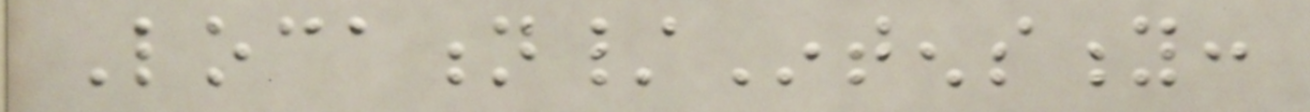Location/Intensity:
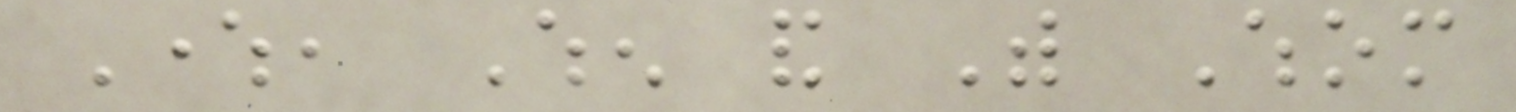Where, When and With Whom
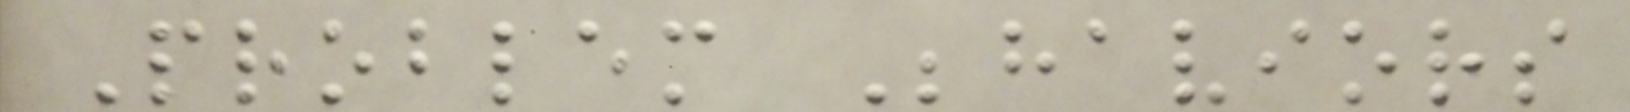Problem Behaviors
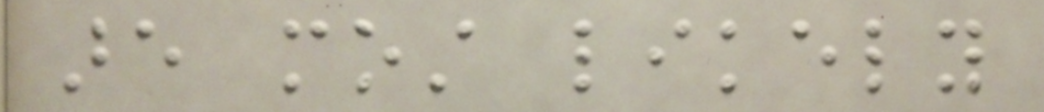are most likely
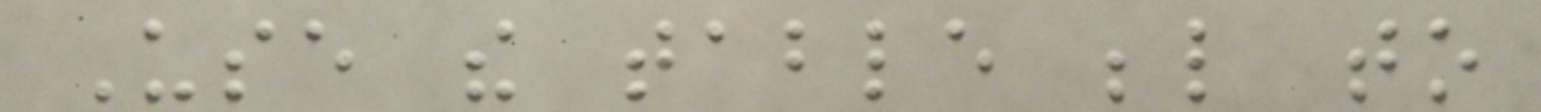Use the table below to
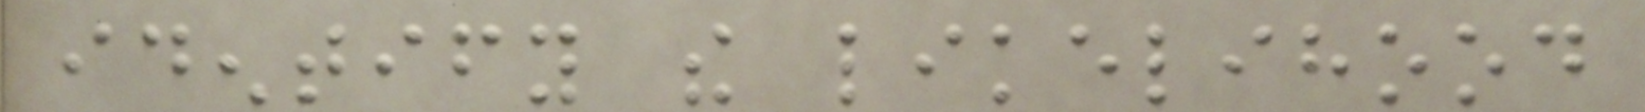identify the likelihood
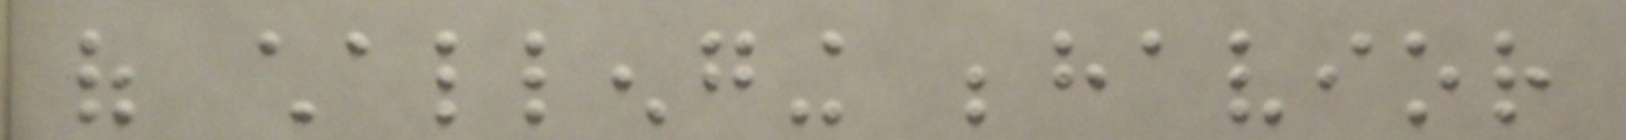of challenging behavior
